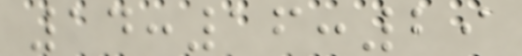14:16:29
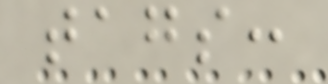tags:
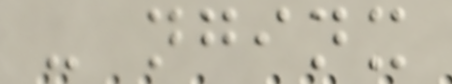- nginx
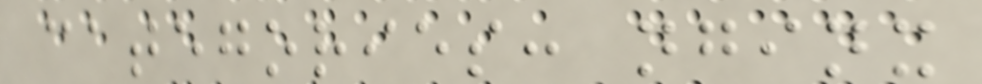categories: nginx
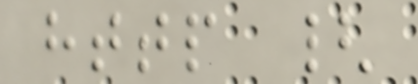http {
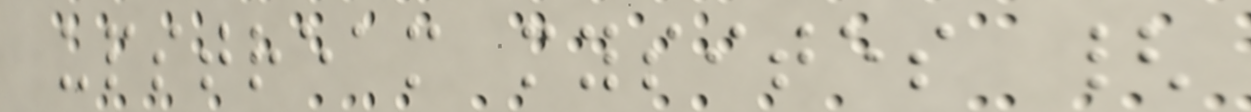upstream mysites {
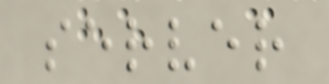server
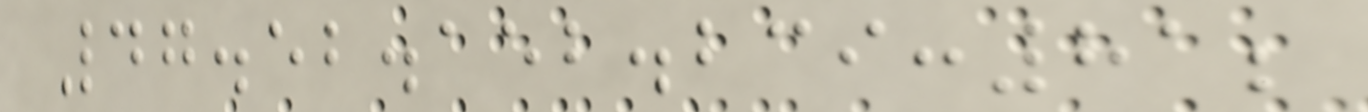47.52.152.239:81;
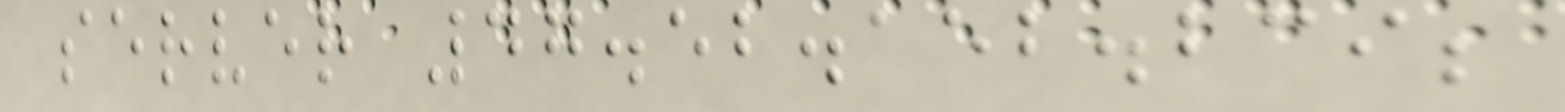server 47.52.152.239;
